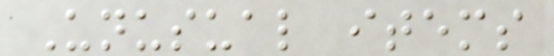Unusual items
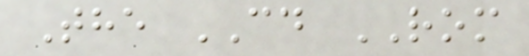The CD ROM
